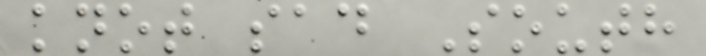knot sad South
